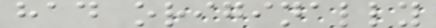had originally
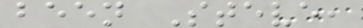been Steve,
